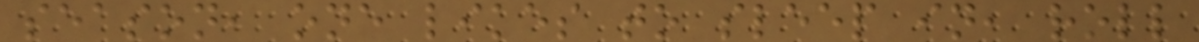season, one likes to sleep in, roll
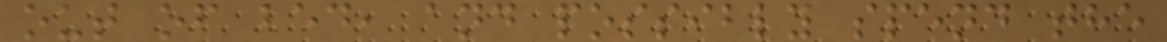out of bed, and possibly spend the
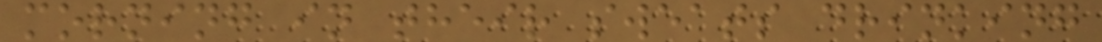morning in their sweats drinking
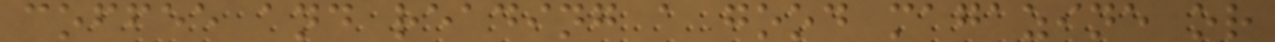coffee and reading a good magazine or
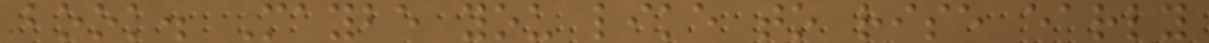book. Maybe you like to rise early
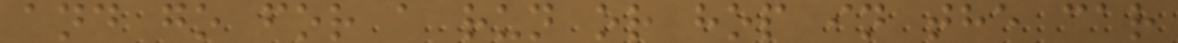and go for a run or hop in the car
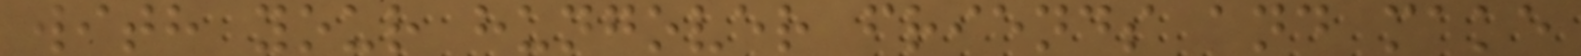with your hungover friends and make
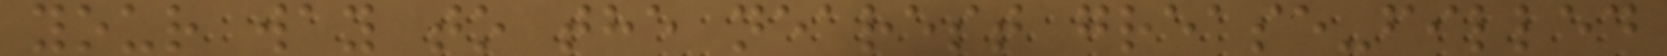your way to the nearest grease-filled
